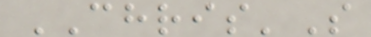CHRIS'S
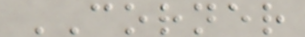CORNER
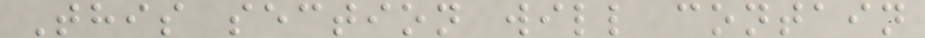This section will contain
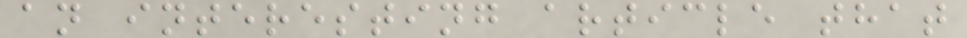an interesting article that
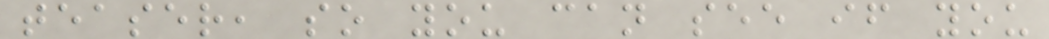teaser, so you can see if you
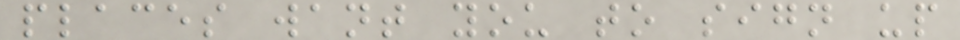places want you to sign up
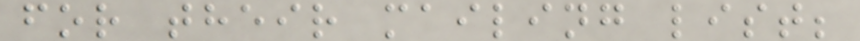for their mailing list;
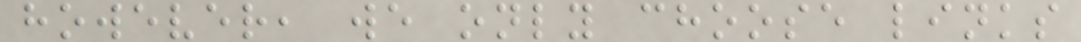however, we only choose links
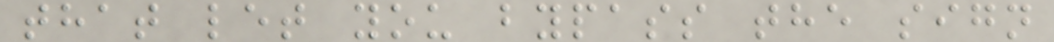that let you bypass the sign
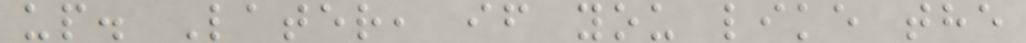up. Later, if you like the
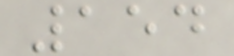154
